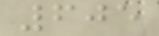605
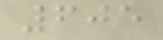605
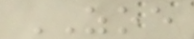ZOE
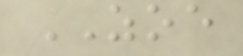ZOE
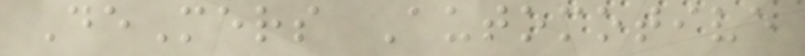DeMers Automotive
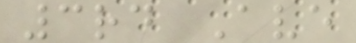3rd Ave
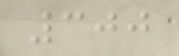300
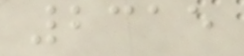2315
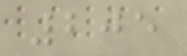205
